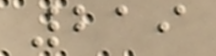219
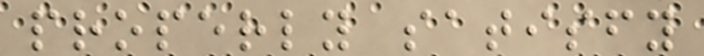properly satisfy
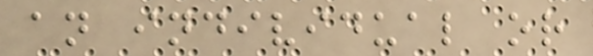an individual or
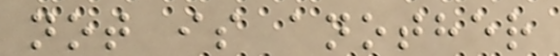not is another
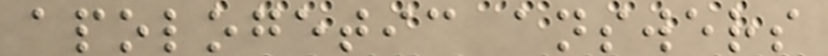apologetic answers
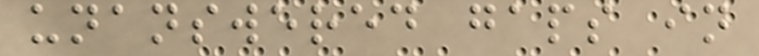unanswered gaps in
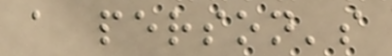a person's
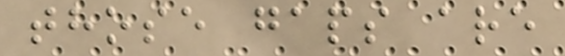those gaps are
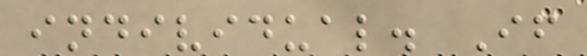individual. If
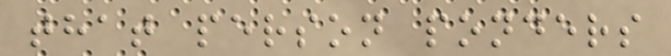that person ponders
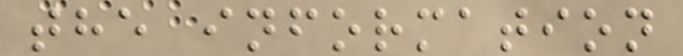the information
